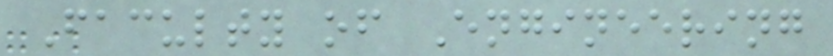Faculty of Engineering
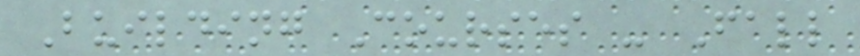Building Courses - Fall
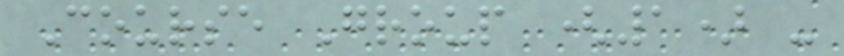Course Group (1) -
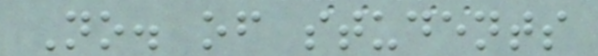No. of students
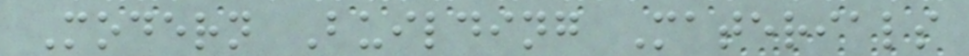Modern Building Materials
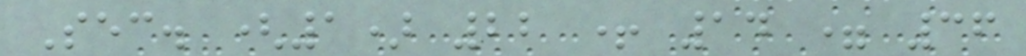Sec. (1) 22 + 14 = 36
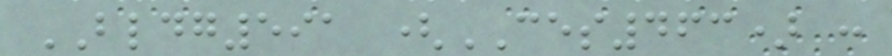BLDG591 (CES463) :
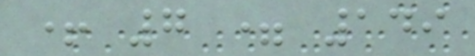+ 7 = 149
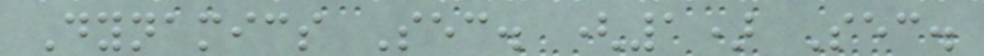Dynamics Sec. (1) Sec.
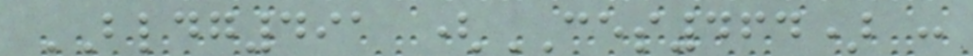BLDG491 (CES464) :
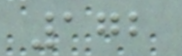172
